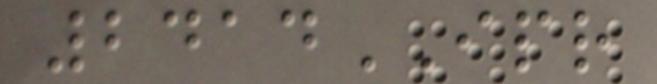2414IPR
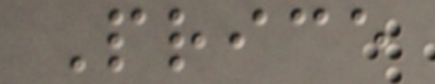Price
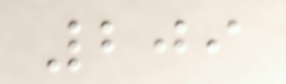209
